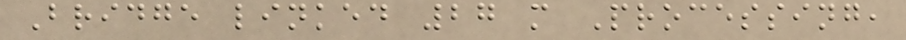Bridge linked 27 m Processing,
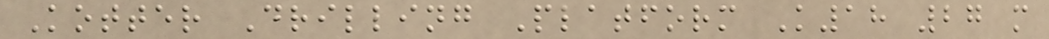Kotter Drilling Platform K18 27 m
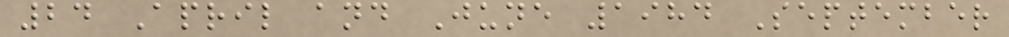24 April and June 1984 September
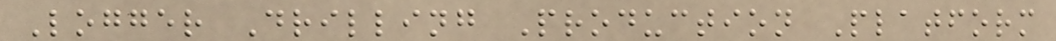Logger Drilling Production Platform
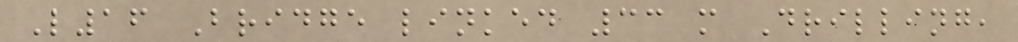L16 Bridge linked 33 m Drilling,
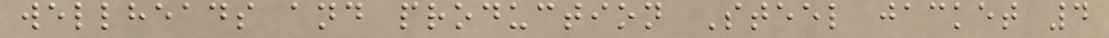wellheads and production Steel jacket 4
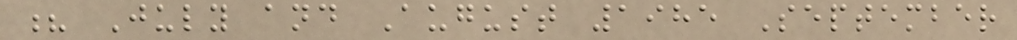? July and August 1985 September
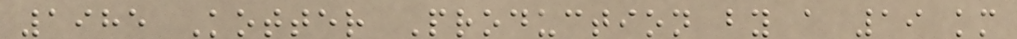1985 Kotter Production by a 19 km
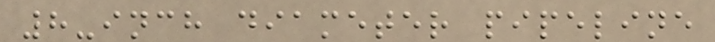8-inch diameter pipeline
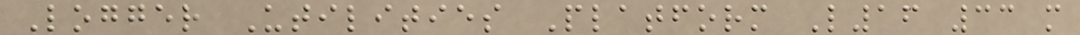Logger Utilities Platform L16 33 m
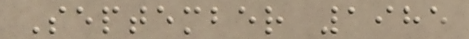September 1985
